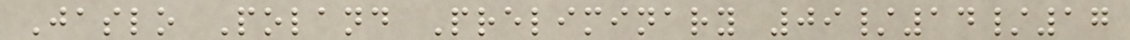Jaslo Poland Preliminary 09/14/17
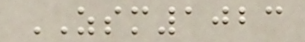ZSM1023
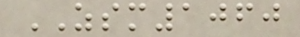ZSM1060
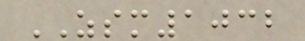ZSM1032
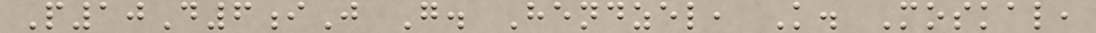P10D6iJ G. Hendzel, K. Moskal,
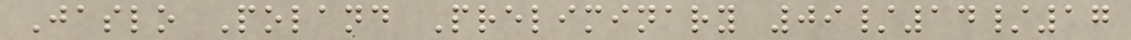Jaslo Poland Preliminary 09/14/17
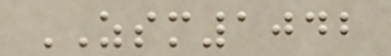ZSM1042
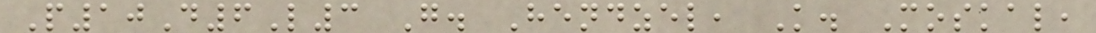P10D6L3 G. Hendzel, K. Moskal,
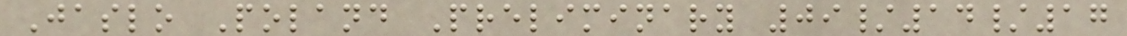Jaslo Poland Preliminary 09/14/17
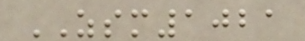ZSM1021
